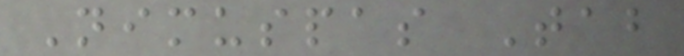Nimuspas Tab
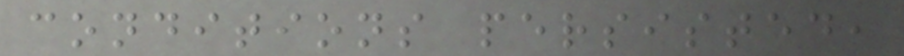conditions persisted,
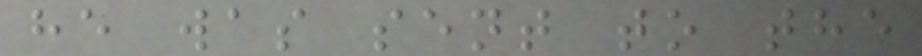he was sent to the
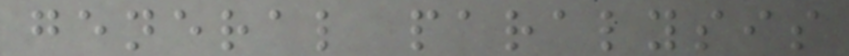general paralysis
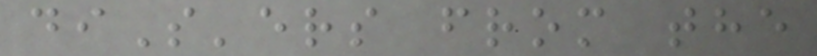diS'ers from the
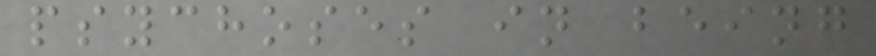psychoses in being
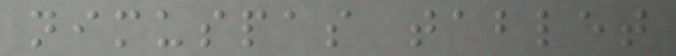nimuspas tablet
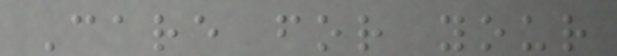Care for your
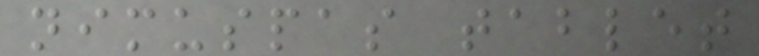nimuspas tablet
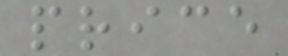price
